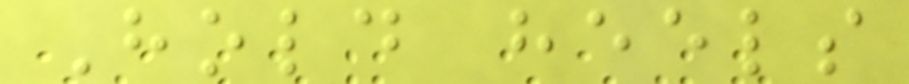Hold heels
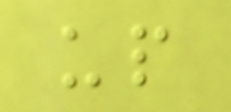up
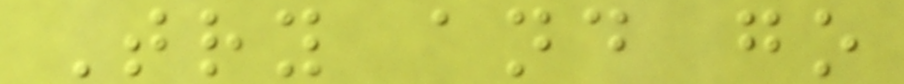Try and go
